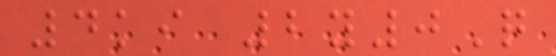4ki 2y0Q
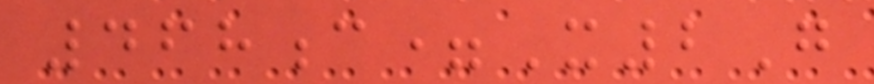468c=X2G
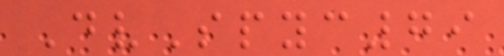DvSpyc79
